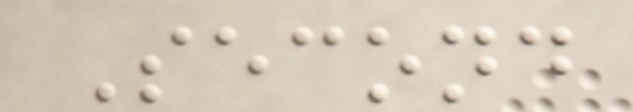Second
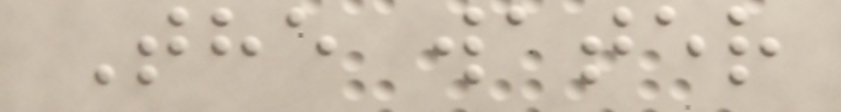The water
